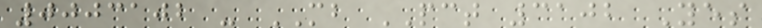0003102 - MB PCT 3102 Yes
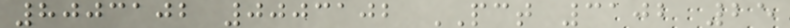8003102 0003102 PCT 3102 25
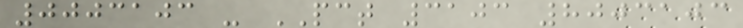0003103 - PCT 3103 8003103
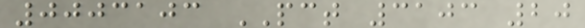0003103 PCT 3103 20
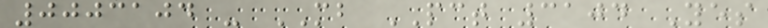0003104 - MB PCT 3104 Yes
